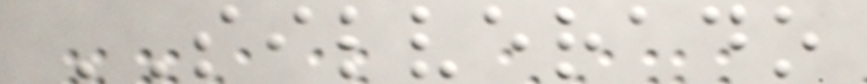SILVERADO
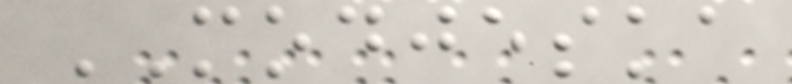MODJESKA
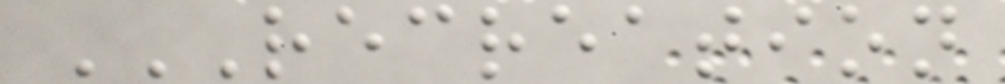RECREATION
